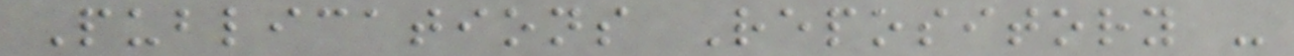Publications Repository -
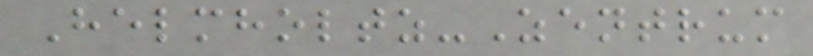Helmholtz-Zentrum
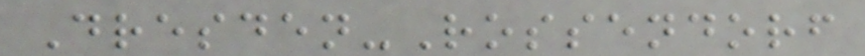Dresden-Rossendorf
